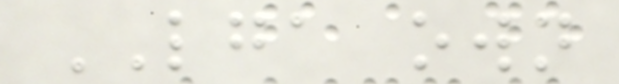LGA own
